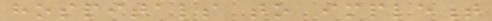hospitals to implement
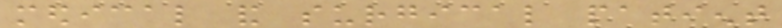medical and surgical patient
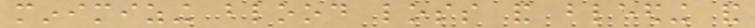minimizing blood loss and bleeding and
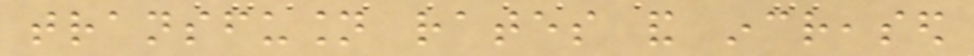transfusion rates and increased
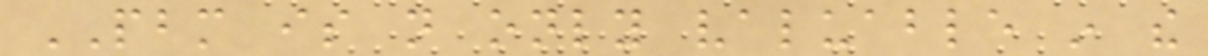PBM is not only valuable in the
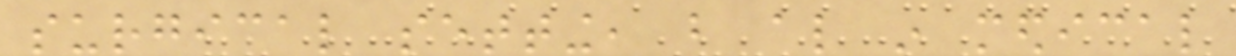surgical setting, but also in medical
